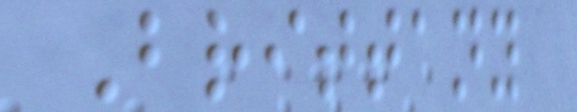Brittany
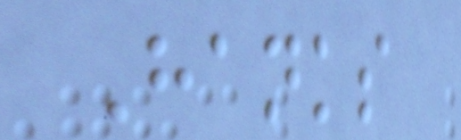Hanks
